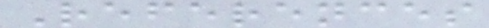References
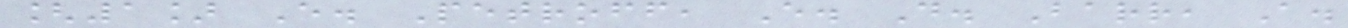[1] E. Petroff, E. D. Barr, A.
